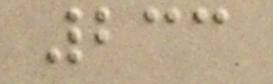233
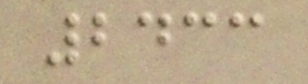2433
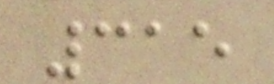315
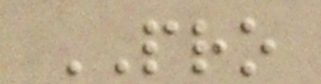PRO
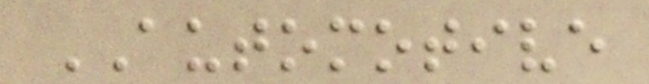AUTOMOTIVE
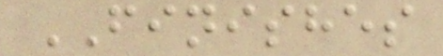FINISHES
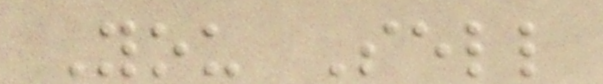You Sell
